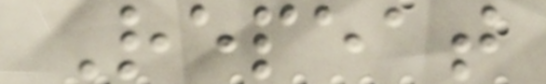Repeat
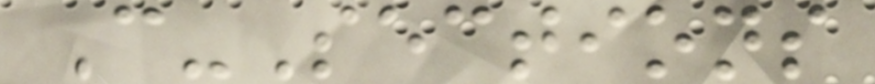C-Sections
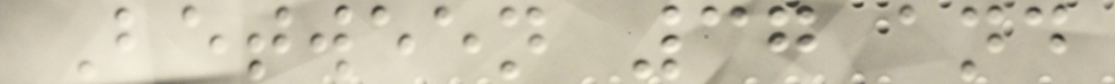Between 37 and
